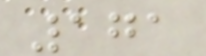171
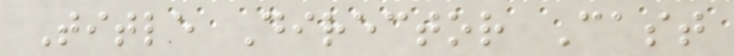Title Director Cast
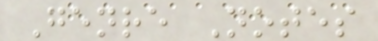Genre Notes
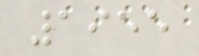1955
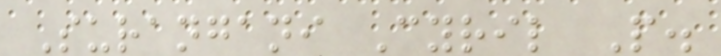Surangani Cyril P.
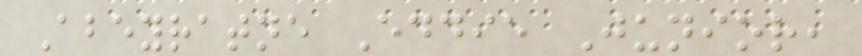Abeyratne Eddie Junior,
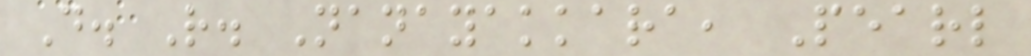D. R. Nanayakkara, Pearl
